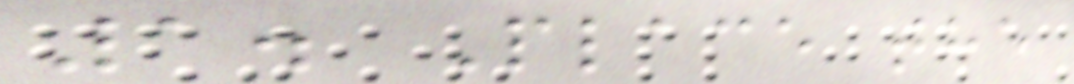1. Place the
